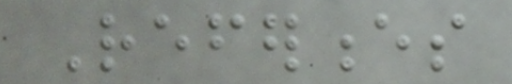References
